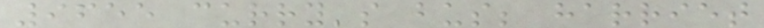9655 curry's bus; harriet
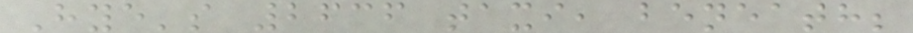Hye's 2636 taxi, beneath;
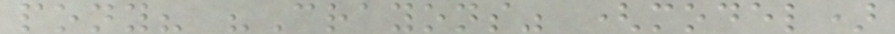pony? "Crayons" (model)
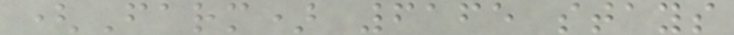(Farm) 6165 stays
